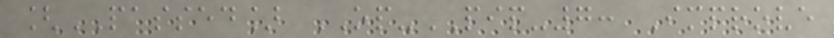[PASSED] OP-PIP-7: Improve
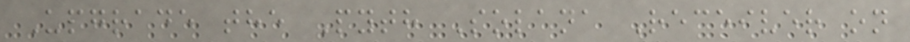Upgrade the Pyth Solana Receiver on
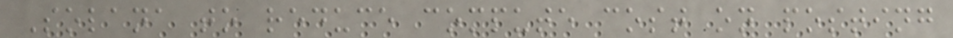Solana to reduce compute cost on posting
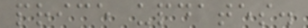price updates.
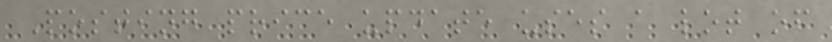Posting price update uses a lot of
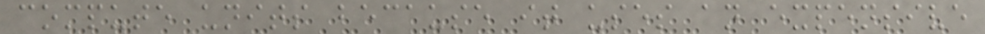compute units because it uses an expensive
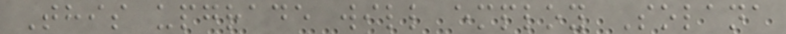This upgrade will employ Solana
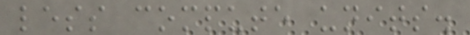less compute units.
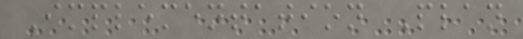Implementation Plan
